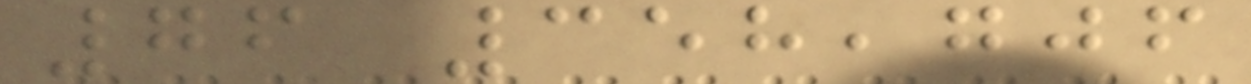76 358,706
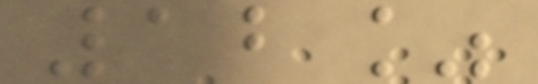12%
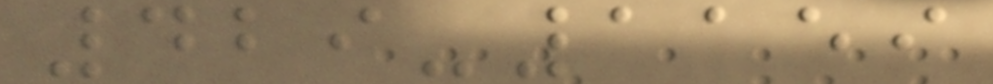429-1159
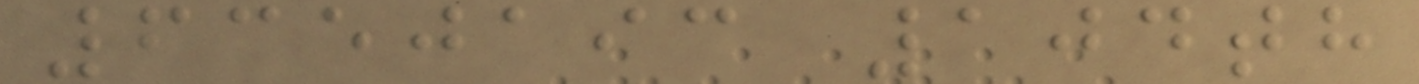6350193 104th
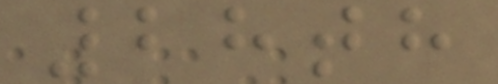28th
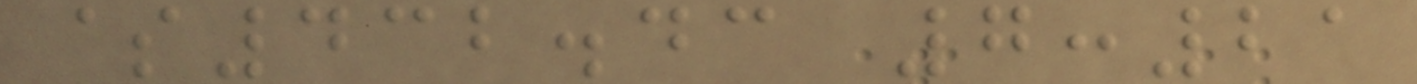$432.43 7:21
